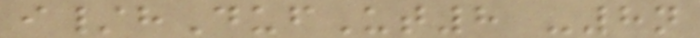i/hDufUt8 -8n
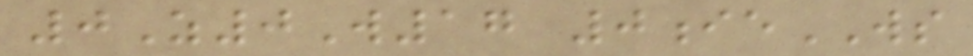0Z0W17 0ieWS
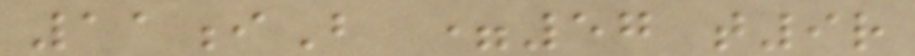11iB =57 t9r
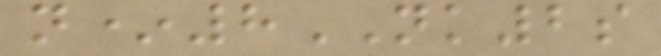n*8NK2s
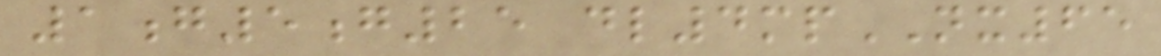1g5g25 dl4mpNX65
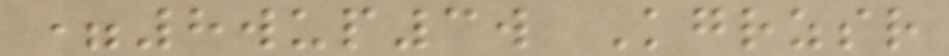=8wup3w Kgrzsr
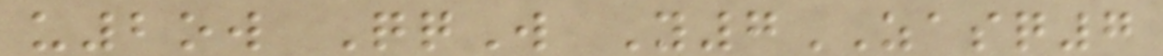u2ow QqW Y7ZASQ7
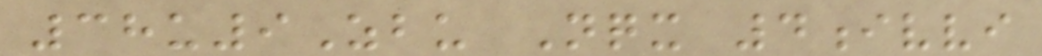38u9Zbu Nqx 4ivvi
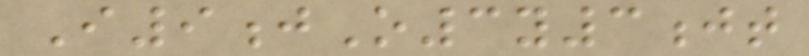I9jO3y3jt
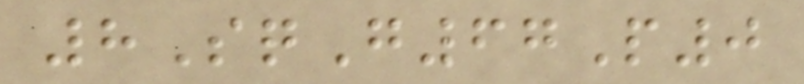8SqG67P0
